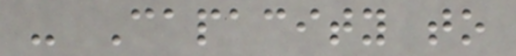- Capacity to
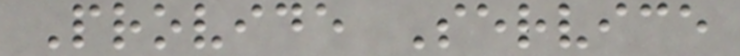Provide Service
